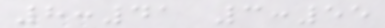8:41 3:55
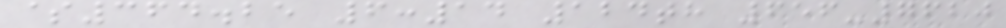$364.25 6:14 124th 656-7620
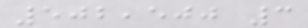502,500 3
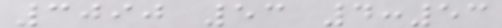3090 53 4:53
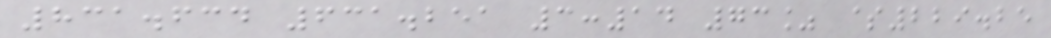831.634 631.251 3:14 73% $229.25
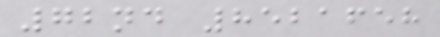72nd 8521658
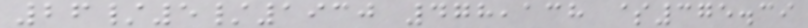26/5/1930 478,138 $375.39
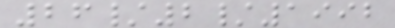26/2/1992
